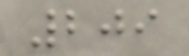209
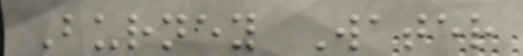Burney Water
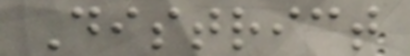District
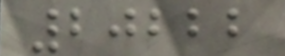20222
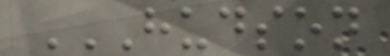HUDSON
